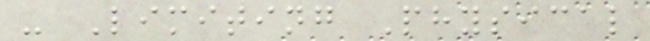- Limiting Physical
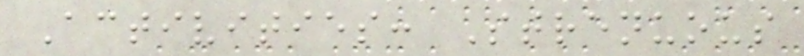Activities: Strenuous
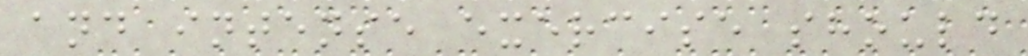and intense exercise should
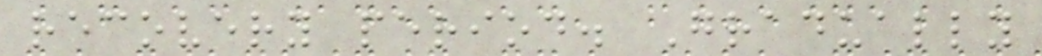recovery period. Gradually
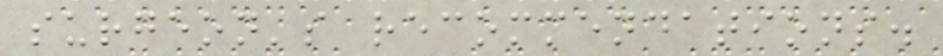surgeon's recommendations.
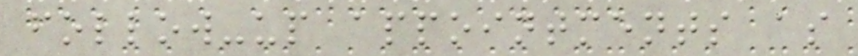follow-up appointments as
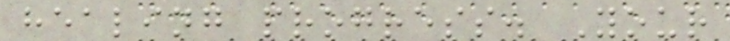healing progress. Your
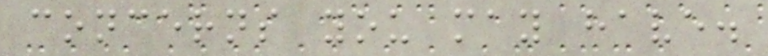concerns you may have.
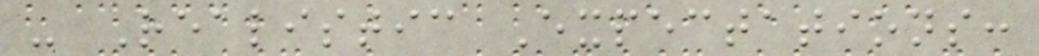- Realistic Expectations:
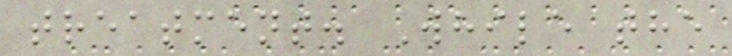treatment. While the
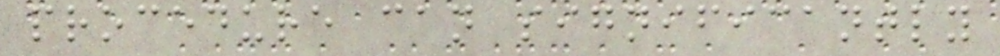procedure can significantly
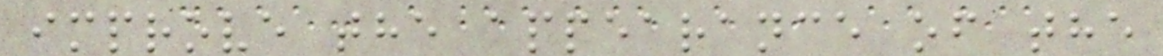improve the appearance of the
